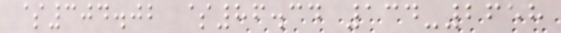$304.02 $86.34 134-2658
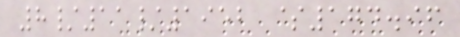8/11/1952 $174.96
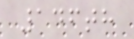146th
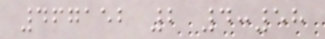467152 2 4:58
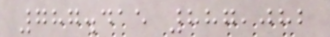787.415 887,082
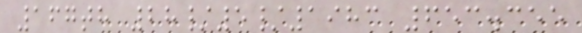167th 28/5/1983 653.355
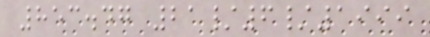853.47 21/6/1999
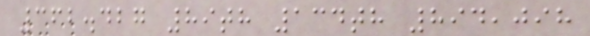362.427 89th 134th 894,098
